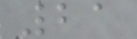21
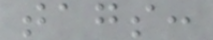tags:
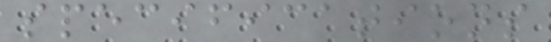specifications
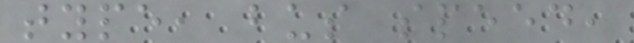type, bus speed,
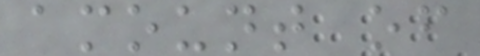amount of
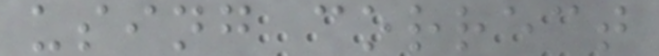using correct
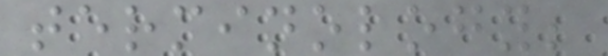terminology;
